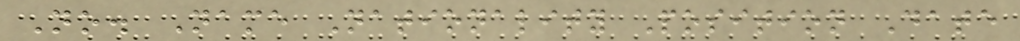No. Name Nationality Position Date
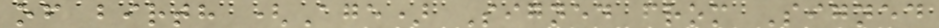of birth (Age) Signed from Signed
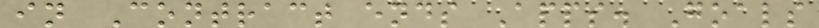in Contract ends Apps. Goals
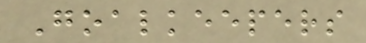Goalkeepers
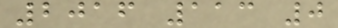2016 113 0
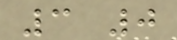3 0
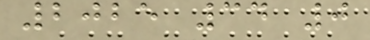2025 34 0
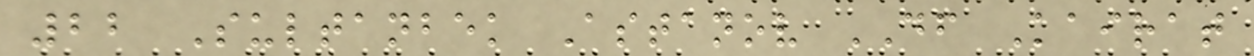22 Sultanbek Astanov DF Kairat
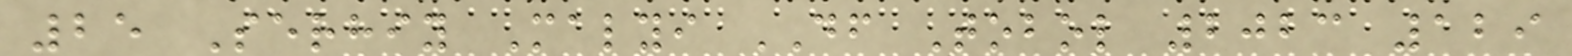25 Serhiy Malyi DF Tobol 2023 129
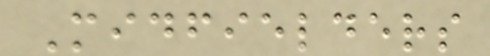Midfielders
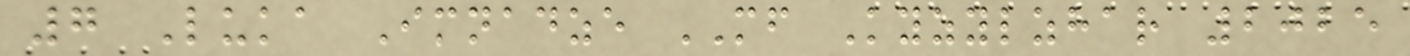7 Luka Imnadze MF Kyzylzhar 2025
